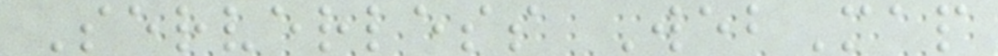Serverless WebMap
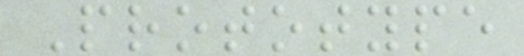Prototype
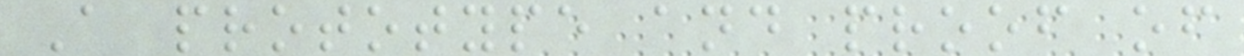A prototype and proof of
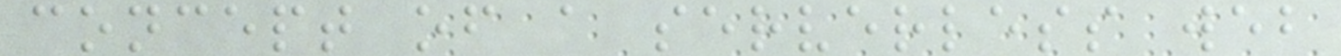concept of a serverless web
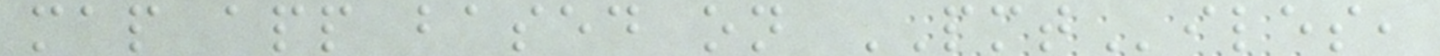map app based on PMTiles,
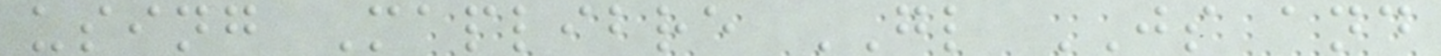using Maplibre GL JS and
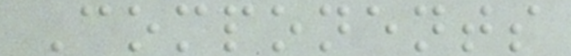Components
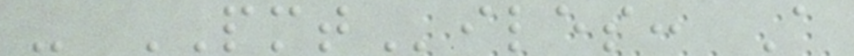- PMTiles: A
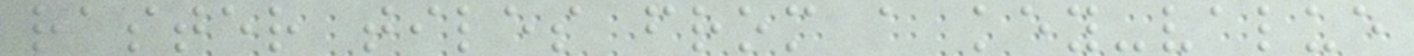raster tiles from a key-value
